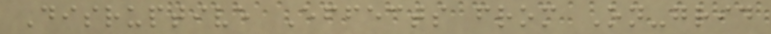Disruptive Effects from On-grid
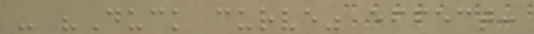- "Duck curve" effect:
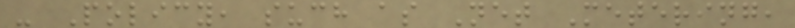- Policy, such as Net Metering,
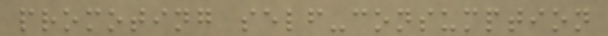promoting self-consumption
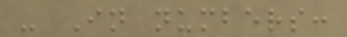- In numbers:
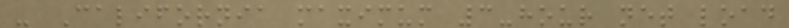- California maximum 3-hour net load
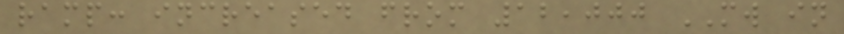ramp: increased from 12,000 MW in
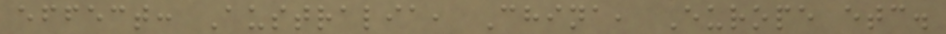effect: Australia, China, Europe etc.
